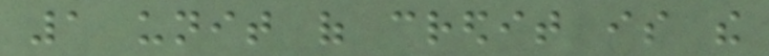1 unit of credit is the
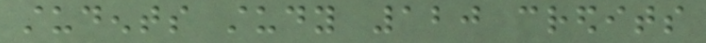students study 120 credits
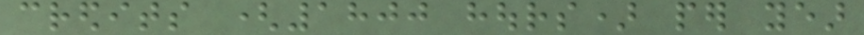credits (1800 hours) per year
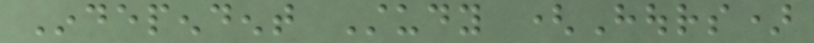Independent Study (Hours)
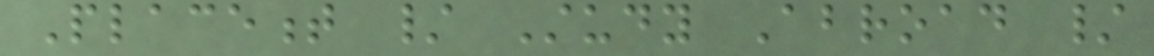Placement / Study Abroad /
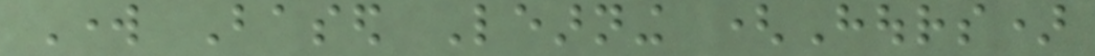Work Based Learning (Hours)
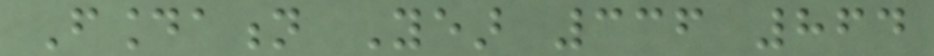Foundation Year 336 864
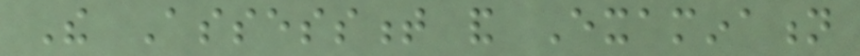The Assessment and Examination
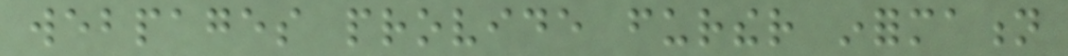webpages provide further information
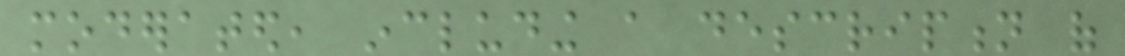moderated, including a description of
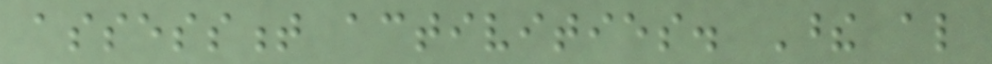assessment activities. These also
